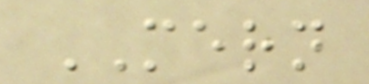MERN
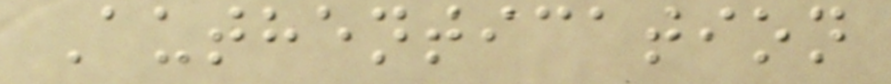Authentication
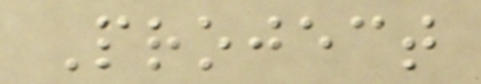Project
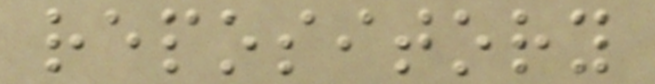repository
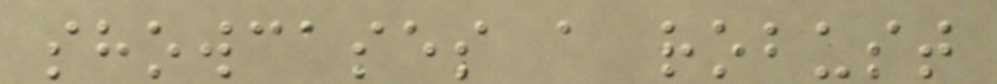showcases a robust
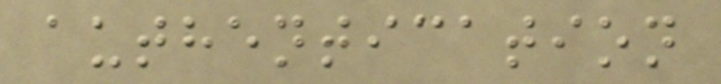authentication
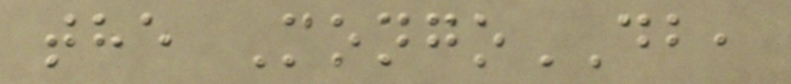the MongoDB,
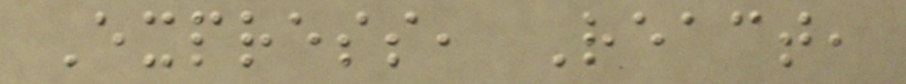Express, React,
